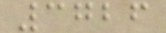3726
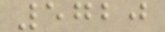5720
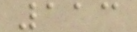113
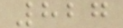827
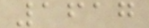1617
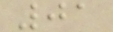01
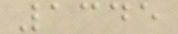1345
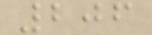206
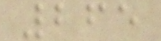265
